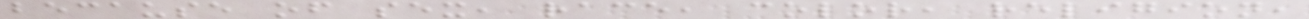because of sex, race, color, religion,
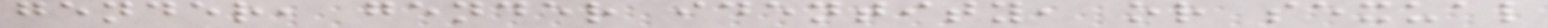gender, gender identity, or sexual
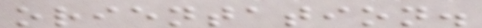orientation.
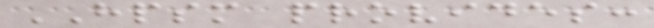HPSM provides:
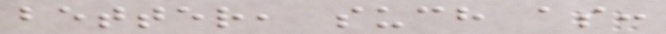better, such as:
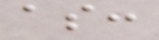as:
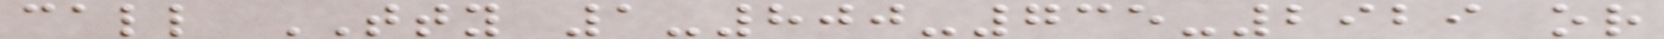call TTY 1-800-735-2929 or
